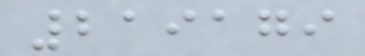219179
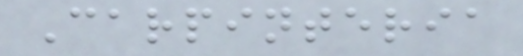Carpinteria
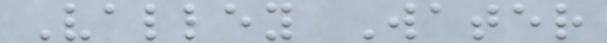Valley Water
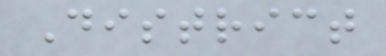District
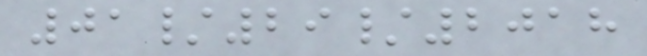01/29/2018
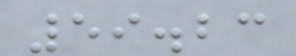59.23
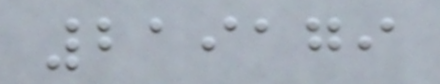219179
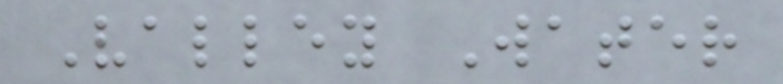Valley Water
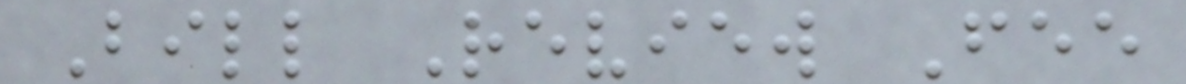Bill Review Fee
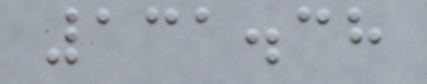131.38
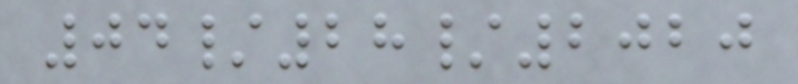04/28/2020
